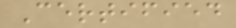Certified
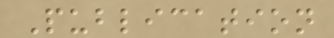Publication
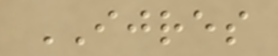IJRES
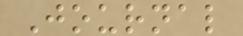Journal
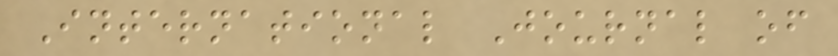International Journal of
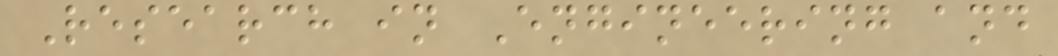Research in Engineering and
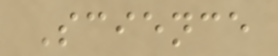Science
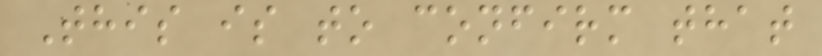This is to confirm that
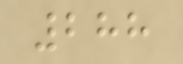288
